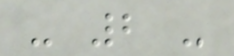- 2 -
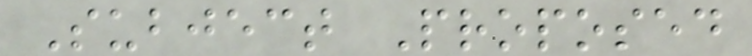Subject Proposed
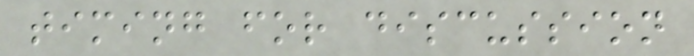timing for discussion
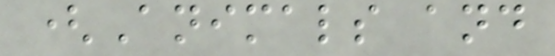(Animals and
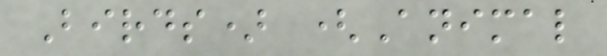Birds) (Animal
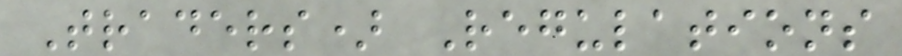Traders) Regulations
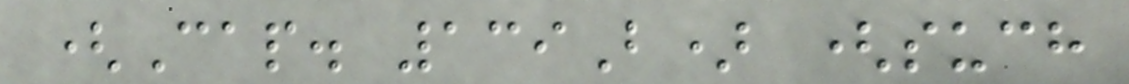(Cap. 139B) (such
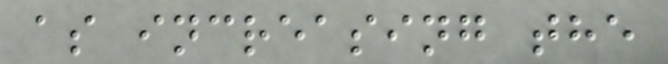as increasing the
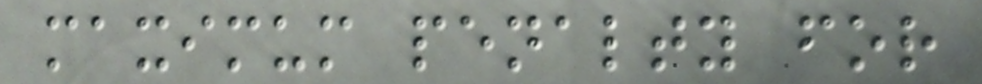maximum penalty for
